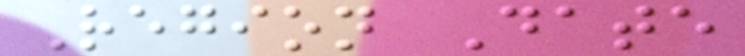Region Date
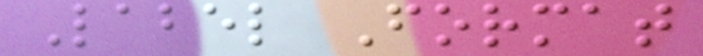Label Format
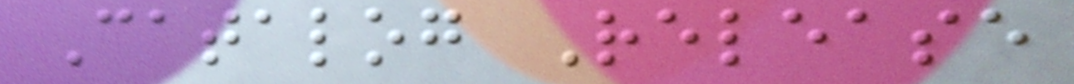Catalog Release
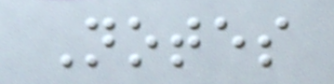Notes
